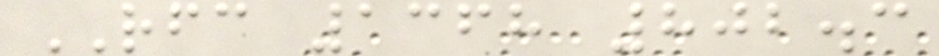RFC 1368 802.3
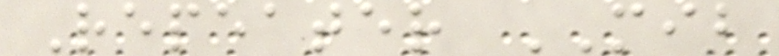Repeater MIB
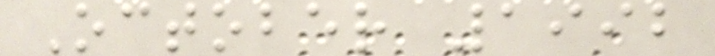October 1992
